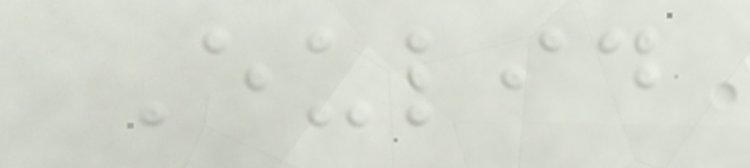Eulid
